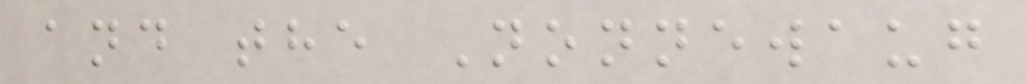and the Nonnewaug
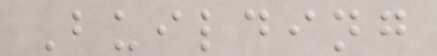Building
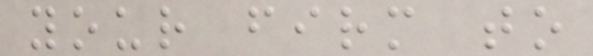your firm to
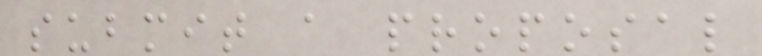submit a proposal
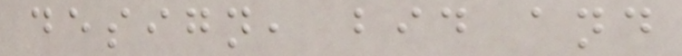design, bid and
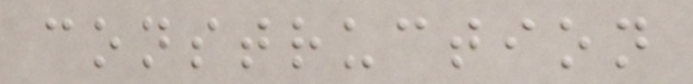construction
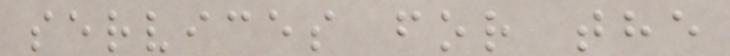services for the
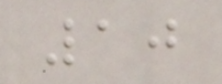10
